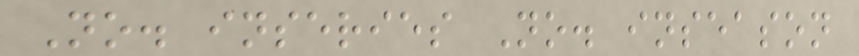No. inseries No. inseason
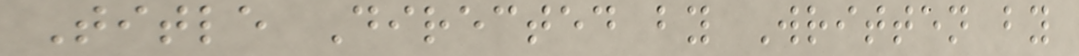Title Directed by Written by
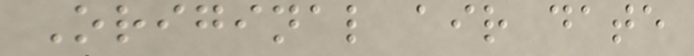Original air date
